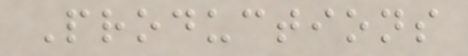Productions
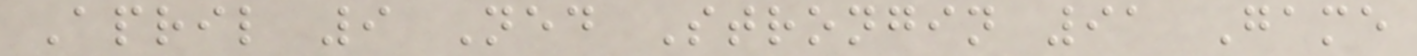April 9 Ned Strongin 91 Game
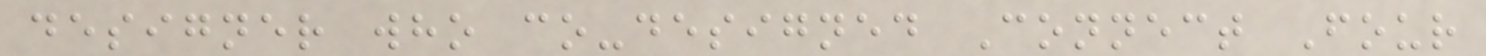designer who co-designed Connect Four
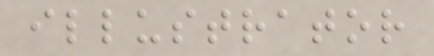illustrator
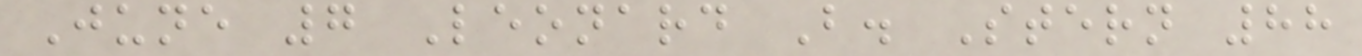June 7 Leonard B. Stern 88
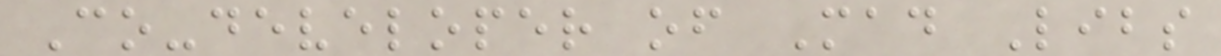Co-developer of Mad Libs
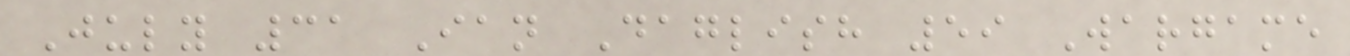July 31 Ian Daglish 59 Wargame
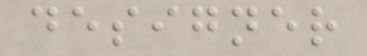designer
